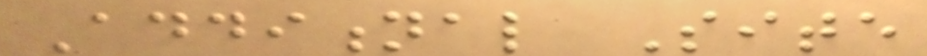Additional Site
